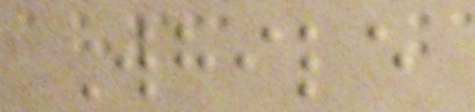While
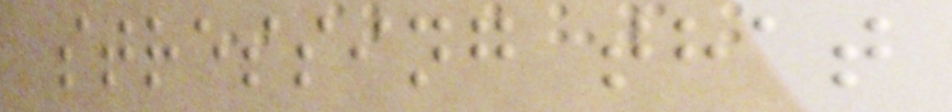stressing that
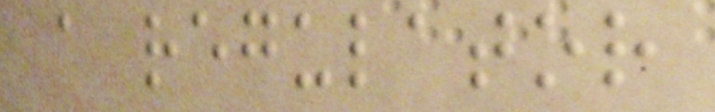a regulator
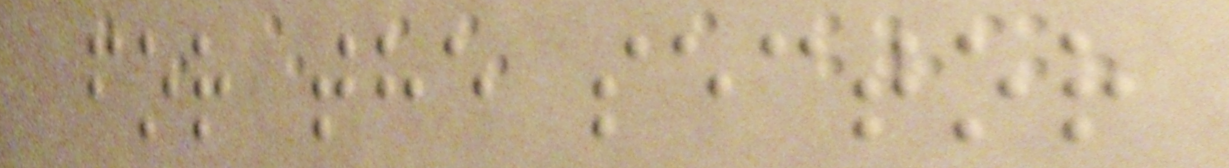for the sector
